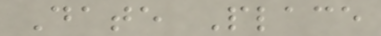Date Place
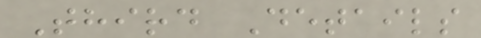Third Details
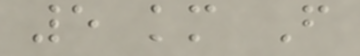5 km F
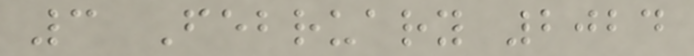3 February 2024
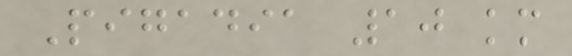Pigadia 10 km
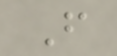F
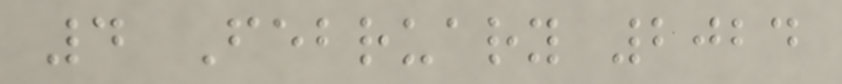4 February 2024
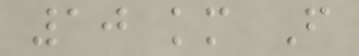10 km F
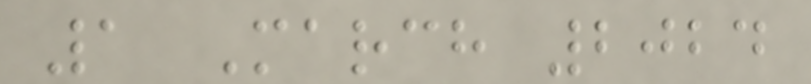1 March 2024
